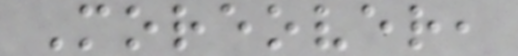Moreover,
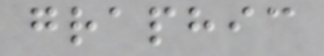graphic
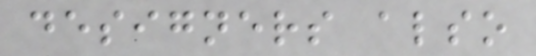designers also
